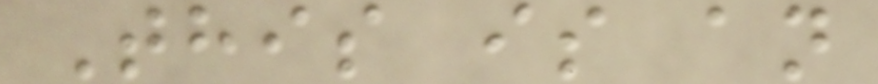This is an
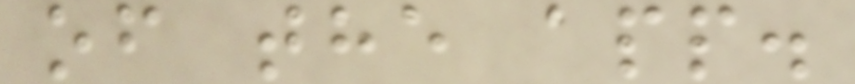of the app.
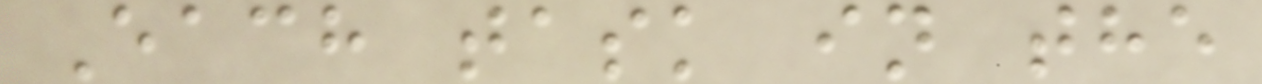Each task in the
